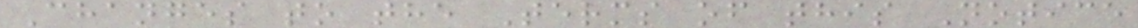Changes to the Terms of this Notice
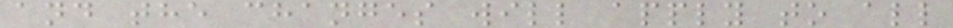and the changes will apply to all
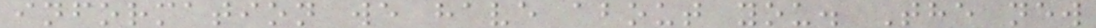information we have about you. The new
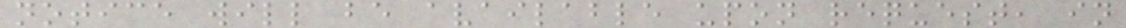notice will be available upon request, in
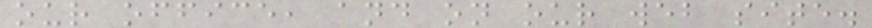our office, and on our web site.
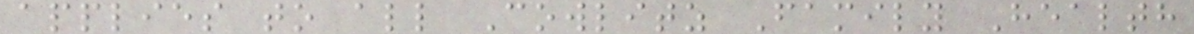applies to all Cowlitz Family Health
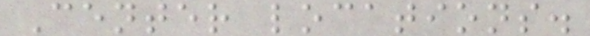Center locations.
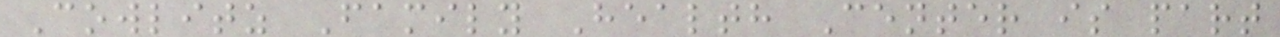Cowlitz Family Health Center is part
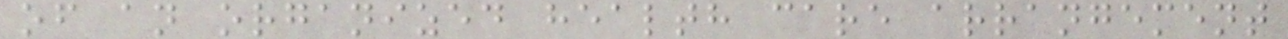of an organized health care arrangement
